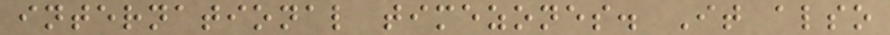international timezones. It also
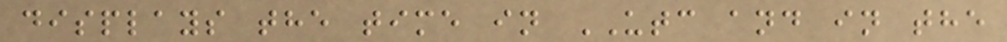displays the time in UTC and in the
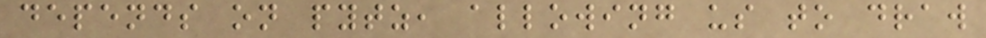depends on pytz, allowing us to draw
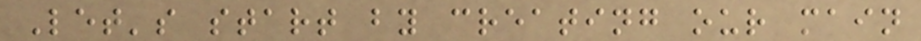Let's start by creating our main
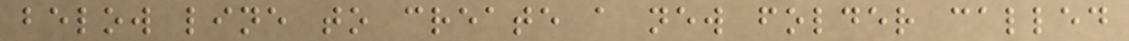below line to create a new folder called
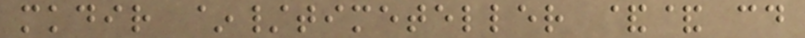mkdir ~/timeteller && cd
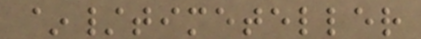~/timeteller
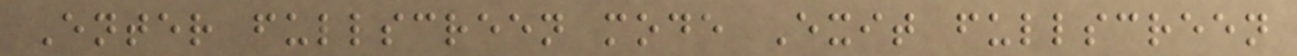Enter fullscreen mode Exit fullscreen
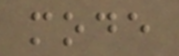mode
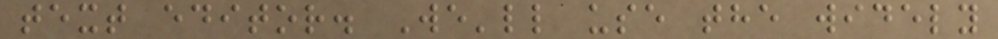text editor. We'll use the widely
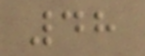48
